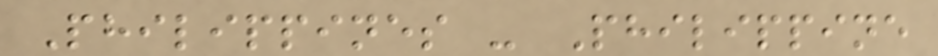Philippines - Philippine
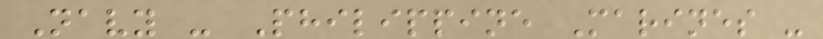Navy - Philippine Marines -
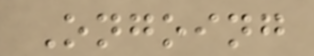Ongoing
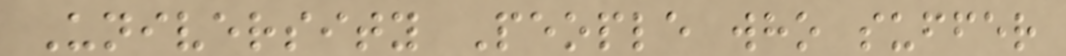University People who suffer
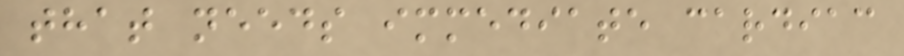that needs immediate cardiac
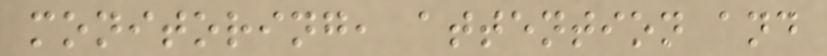monitoring, attention and
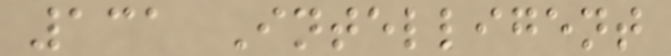131 Intelligent
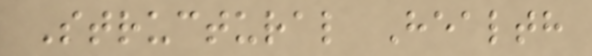Structural Health
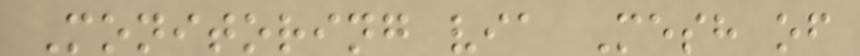Monitoring via Mesh of
